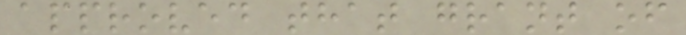approved that grant of
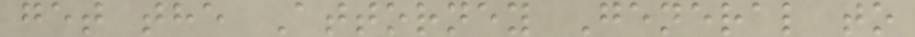get the Attorney General to
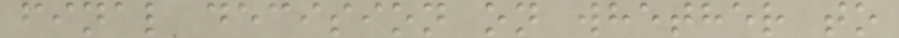final decision on whether to
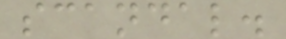scandal.
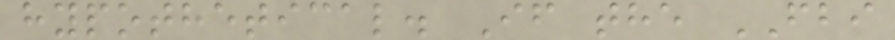hypothetical. If the FBI
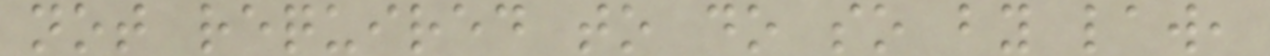not required to do so by law,
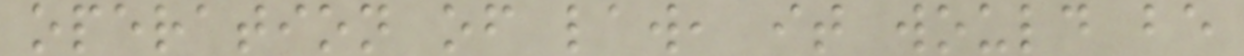operation of law, it would be
